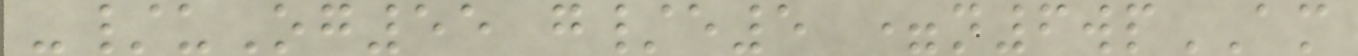-/uOg55 g/e5 =n6wpAM
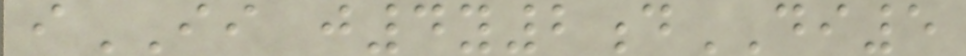iII j4y2dDI5
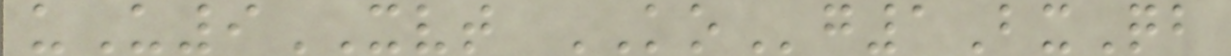uU9XVT KOg1BxQb
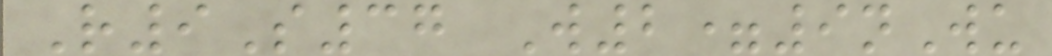R9S37 W2=9nWu
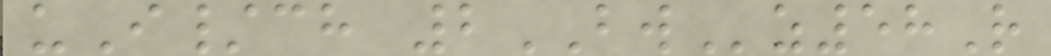uI/ch 2BWz58R
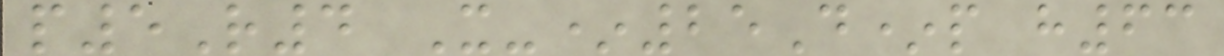p5R4 X-*25D*p h63
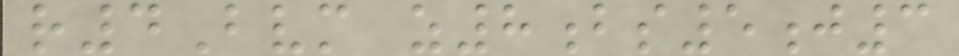r4Bvm z8bs5j3
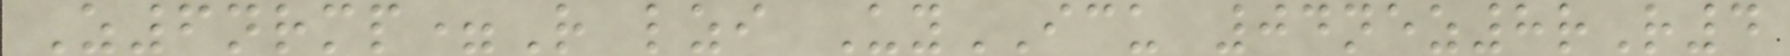Z6nrmp=R lzi UyICU 04nez8rR4
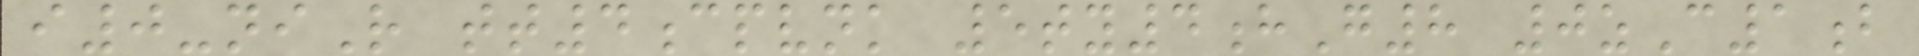i0-niR tt4cpvnk 5ty4hG8 0zC1b
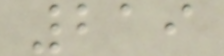219
